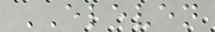ELEVEN
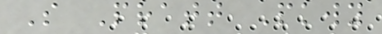S Pratt Pkwy
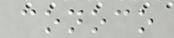conoco
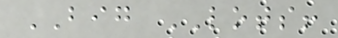BIG LOTS!
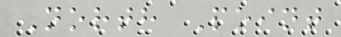North Point
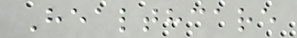Healthcare
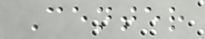Center
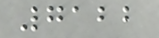7122
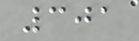301
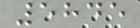5845
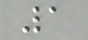1
